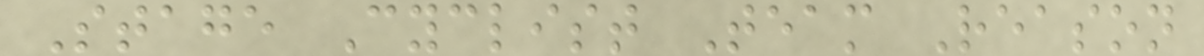Stage Cyclist Team Reason
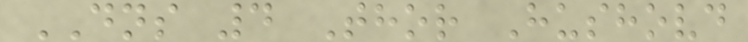DNS 4 Thor Hushovd
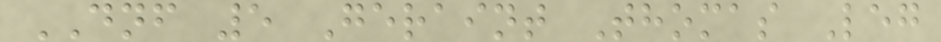DNF 5 Geraint Thomas Leg
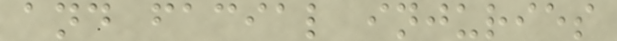and facial injuries
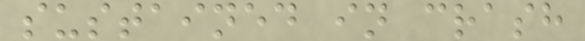sustained in crash
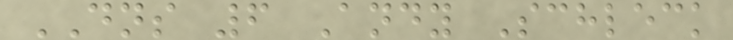DNS 6 Andy Schleck
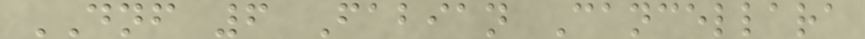DNF 6 Fabian Cancellara
